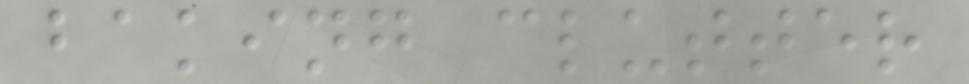baking clutter
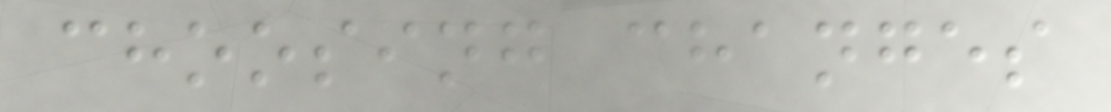choosing changes
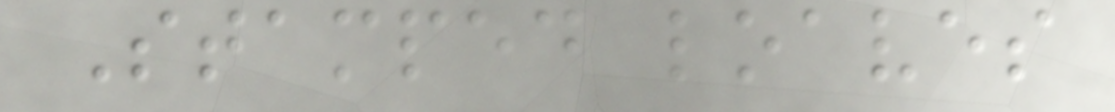Stamped loaves
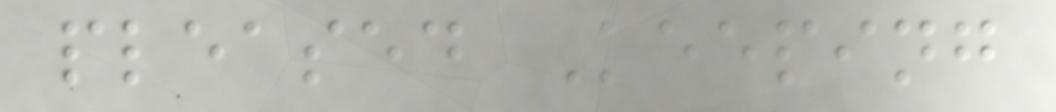pleased Keeping
